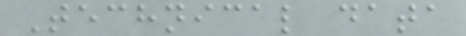Technical data
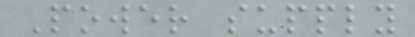Power supply
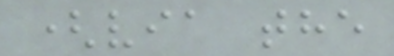(via the
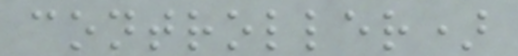controller)
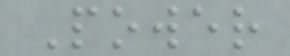Power
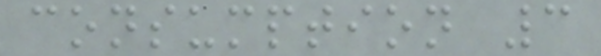consumption 3
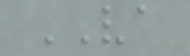VA
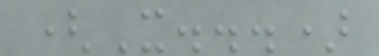(X...)
